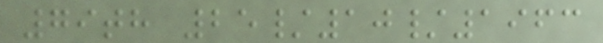79th 25/10/1963
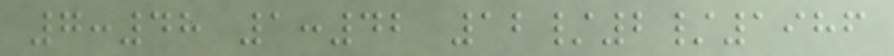7:48 1:42 12/2/1986
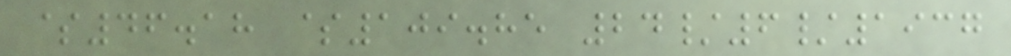$46.18 $109.85 24/6/1937
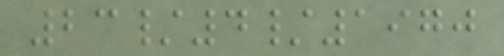23/4/1970
